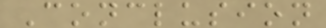Conclusion
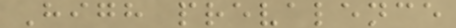High prevalence
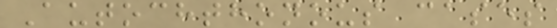Autochthonous cases
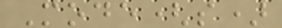Mode(s)
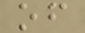of
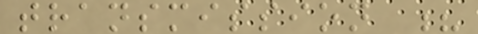transmission ?
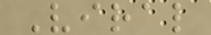Viral
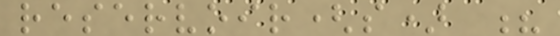reservoir(s) ?
